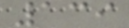139
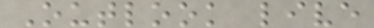Outlook live
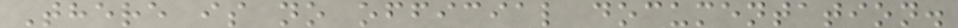There is no official documentation.
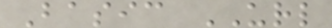Basic URL
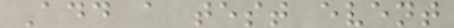Add a test event
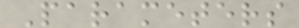Parameters
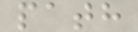path
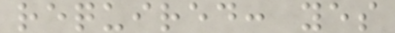required: yes
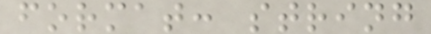format: string
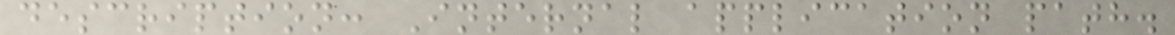description: Internal application path.
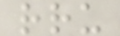rru
